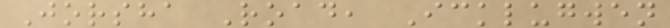Jorsha Road, Icklugwen
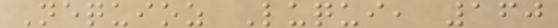Nequioz Luqui, 160
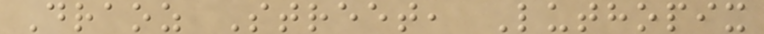Draoz Street, Luthopix
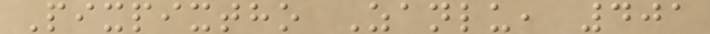Pixpixtho Zanlu, 401
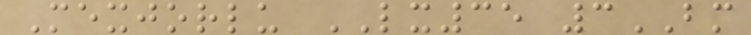Mexjorlu LX35 3BM
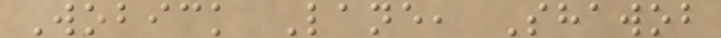Wobick Lane, Shawob
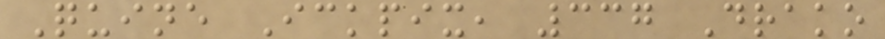Quine Ickpix, 337 Drako
